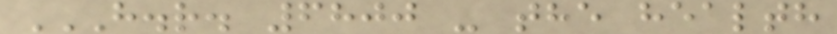H.R. 6800 - THE HEALTH
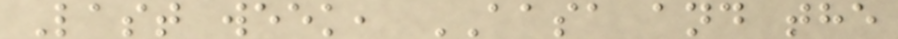Last week, AASA and the
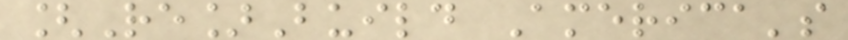[Re]Build America's
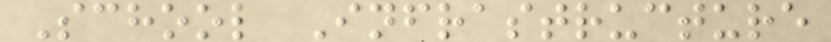School Infrastructure
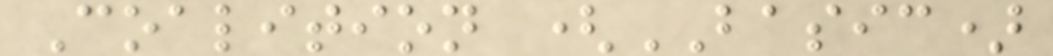Coalition (BASIC)
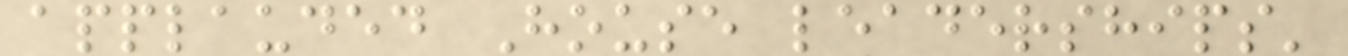applauded House leaderships'
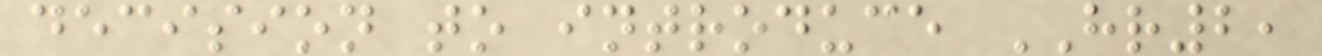decision to introduce HR2,
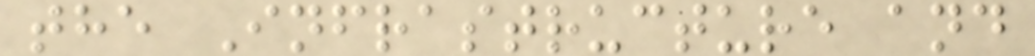the Infrastructure and
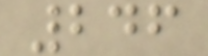246
